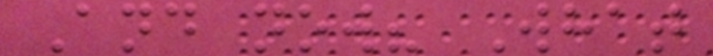And now? What
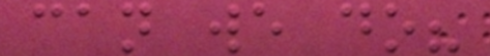can we do?
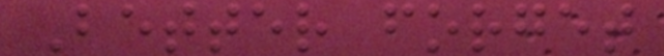Better forget
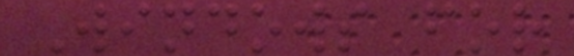Windows for
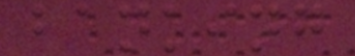banking
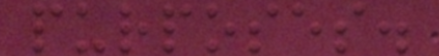purposes.
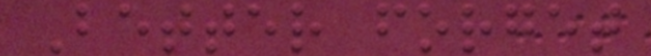Better forget
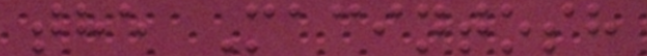the Macintosh
